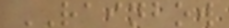RAINBOW
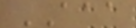AAA
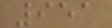951
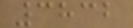3832
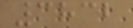3832
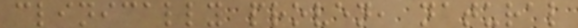clinically proven, natural
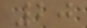20
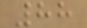88
